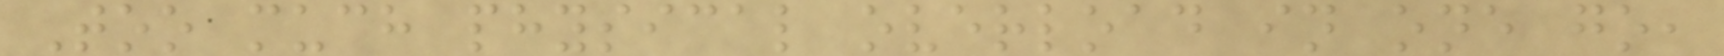Too much physical overload in one go,
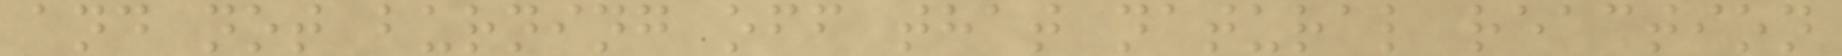and not burning off that natural reaction
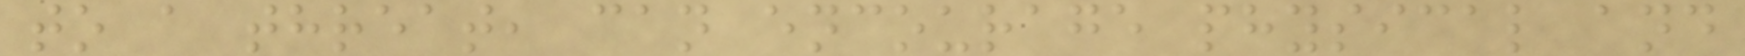to a threat, can encourage physical and
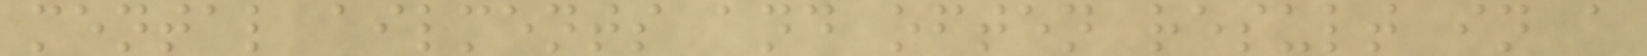mental ailments and often result in a
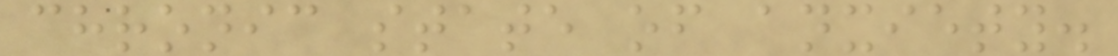chronic state of anxiety.
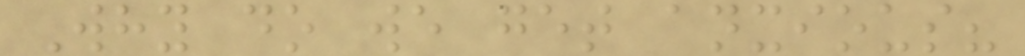Why do we get anxious?
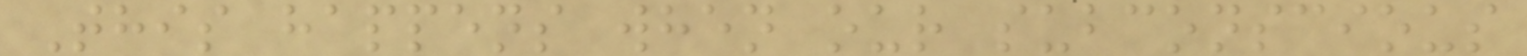This happens when our subconscious
